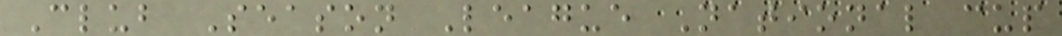Club Season League National cup
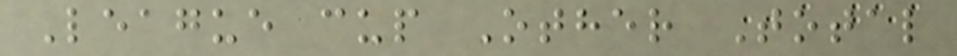League cup Other Total
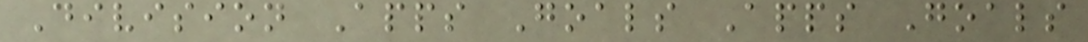Division Apps Goals Apps Goals
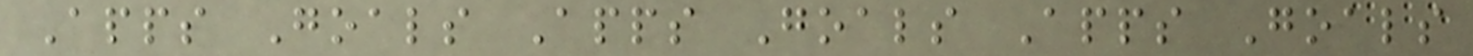Apps Goals Apps Goals Apps Goals
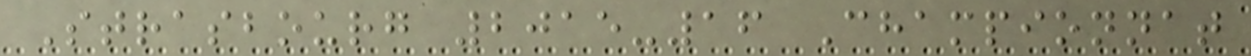Strasbourg 2015-16 Championnat
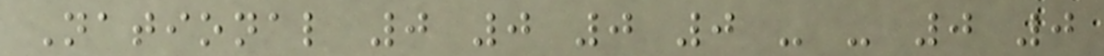National 0 0 0 0 - - 0 0
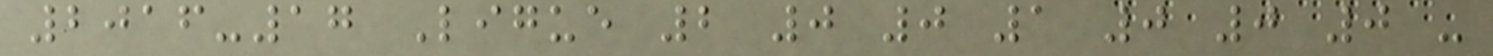2016-17 Ligue 2 0 0 1 0 0 0 -
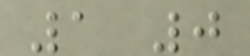1 0
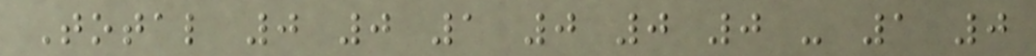Total 0 0 1 0 0 0 - 1 0
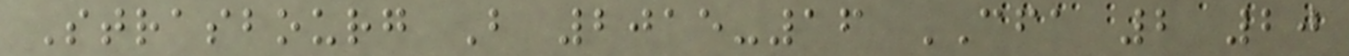Strasbourg B 2015-16 CFA 2 20
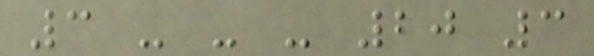3 - - - 20 3
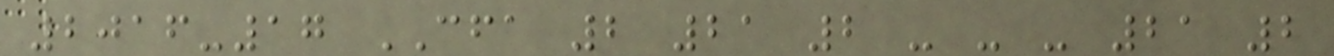2016-17 CFA 2 21 2 - - - 21 2
